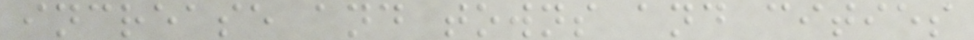increase and towns and cities
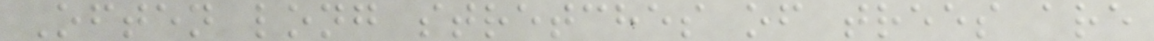Often long stretches of trees are
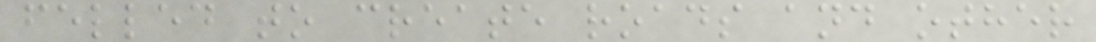felled to create roads and other
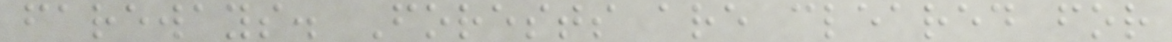fareways. Forests are cleared for
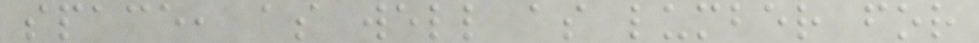space, as well as lumber for
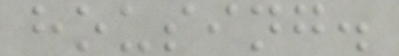housing.
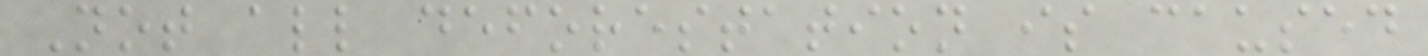Not all deforestation is caused
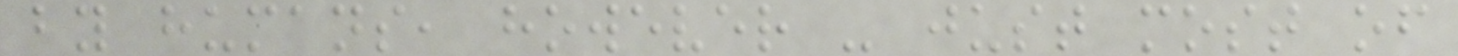by humans, however - just most of
